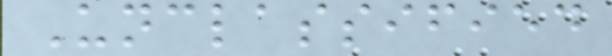Unclassified
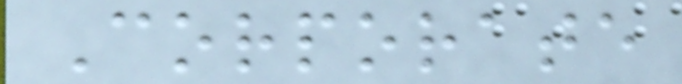Corporate
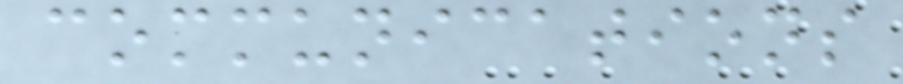communications
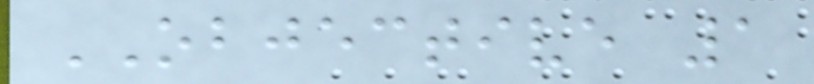OBJECTIVE 1
